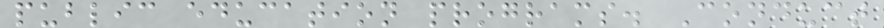public education programs. Conduct
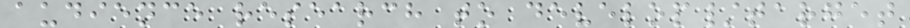audience research to develop/target
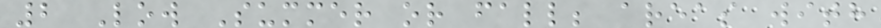2 Low Summer or fall; areas with
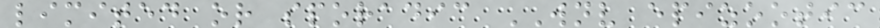limited or sporadic WNV epizootic
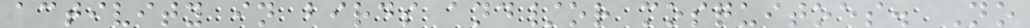activity in birds and/or mosquitoes. No
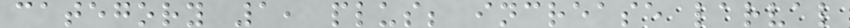category 1, plus; increase larval
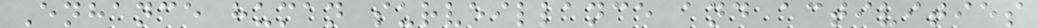Enhance human surveillance and activities
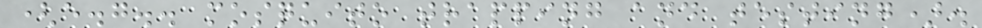(e.g.. mosquito trapping and testing).
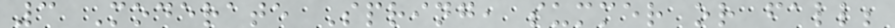3 Moderate Spring, summer or fall;
